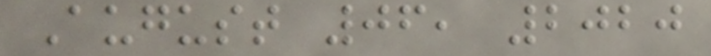August 06, 2020
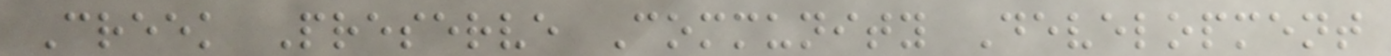Creek Preserve Community Development
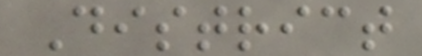District
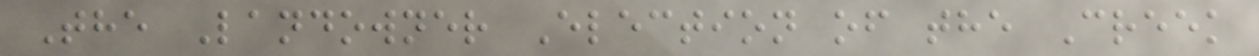The Landowner Election of the Creek
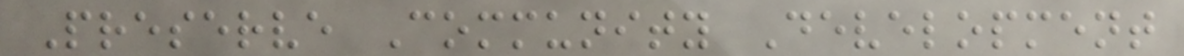Preserve Community Development
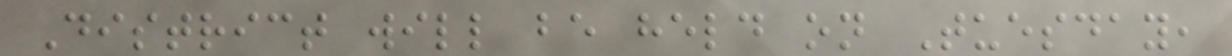District will be held on Tuesday,
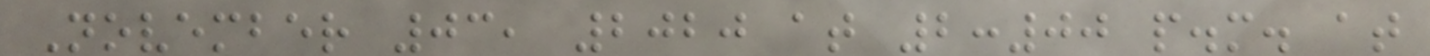November 03, 2020 at 2:00 p.m. at
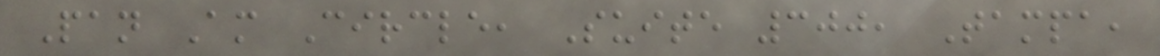Pan Am Circle, Suite 300, Tampa,
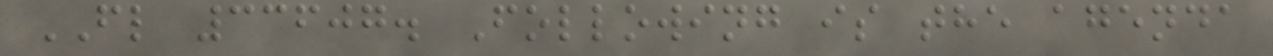FL 33607. Following is the agenda
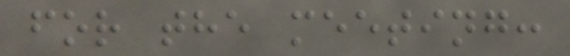for the meeting:
